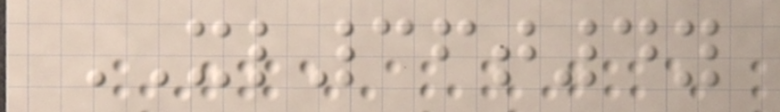XL36t4y
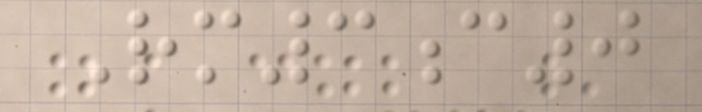Rm3c0
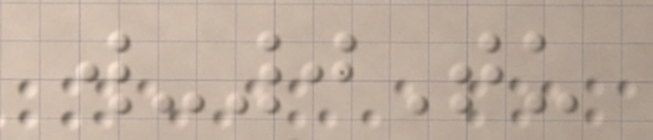w-0Tu
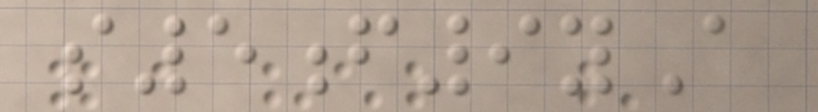s5f9yA
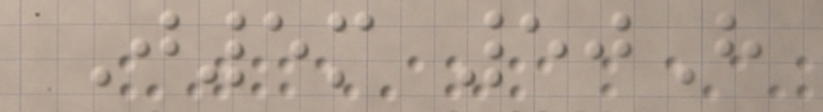J5m 50H
